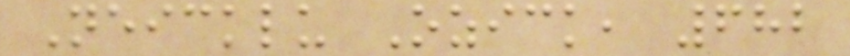Neicklu Ozick, 682
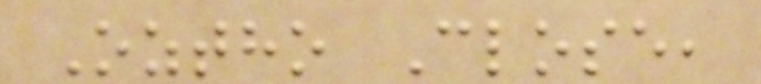Oztho Close,
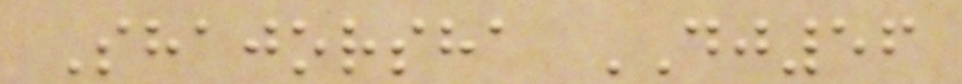Shajorsha DJ56
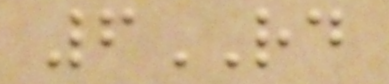6RD
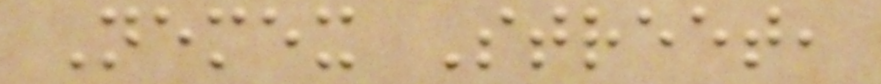Nemex Street,
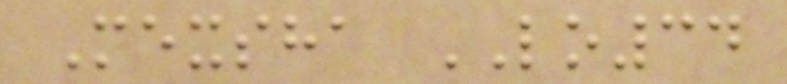Mexsha LO34
